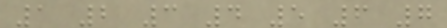1 2 3 4 5 6 7
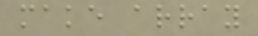make array
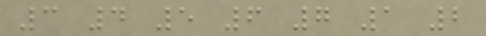3 4 5 6 7 1 2
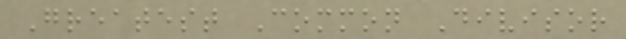Greatest Common Divisor
